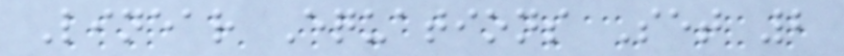Linear Equations Set 2
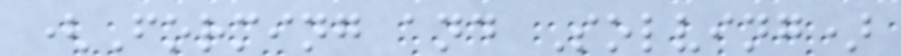(Forming and Solving)
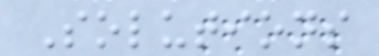Solutions
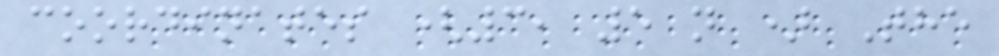coordinates (3, 5 n ) The
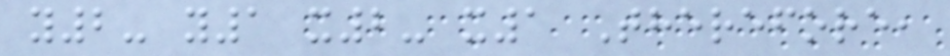y2- y1 x2- x1 Therefore,
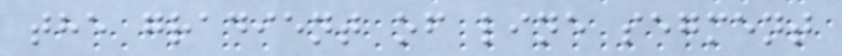the gradient of line segment
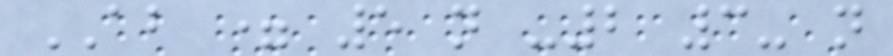AB = 5 n -2 3- n
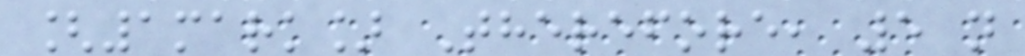[1mark] Therefore, 5 n
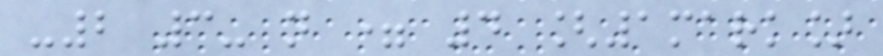-2 3- n = 4 [1mark]
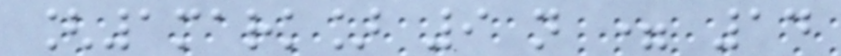[1mark] 9 n = 14
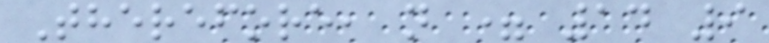Therefore, n = 14 9
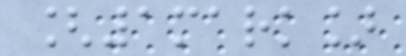[1mark]
